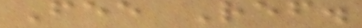Fee Ref.
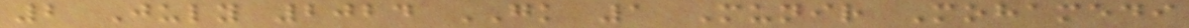2 July 2024 GK 1 Munir Mohamedi
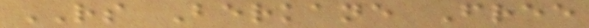RS Berkane Free
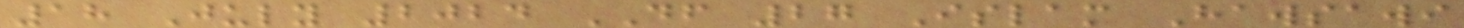18 July 2024 DF 27 Islam Hawsawi
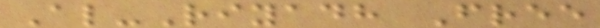Al-Riyadh Free
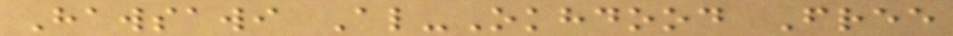Hawsawi Al-Okhdood Free
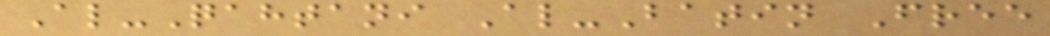Al-Qahtani Al-Batin Free
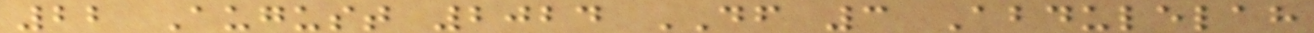22 August 2024 DF 3 Abdulelah
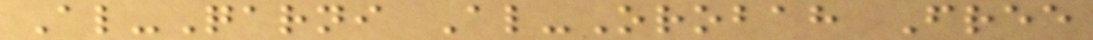Al-Qarni Al-Orobah Free
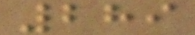289
